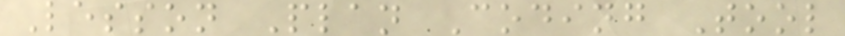Lesson Plan Coding Tool
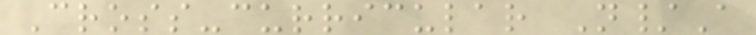Cross-curricular N/A
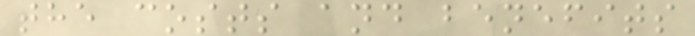the costs and benefits
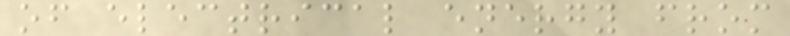of electrical energy from
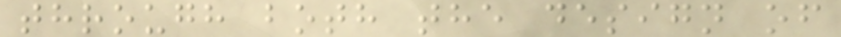through both the design of
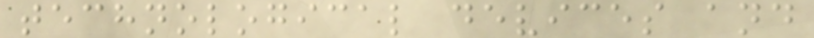technological devices and
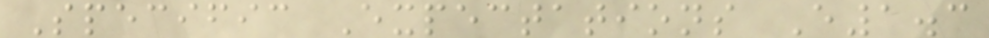Specific Expectations E1.3
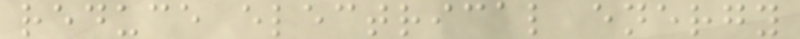reduce electrical energy
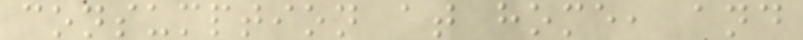consumption at home, and
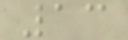13
